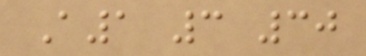A1 3 30
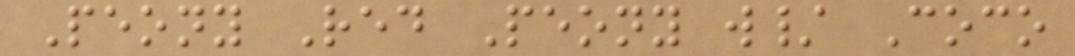Peony Red Peony w/ Coco
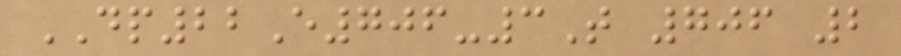DP22E706-3T 706 2
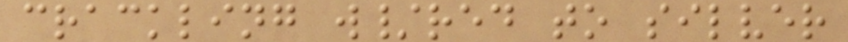crackling w/red to silver
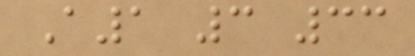A1 3 33
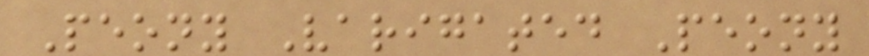Peony Varigated Peony
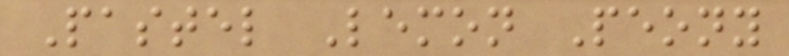Pastel Lemon Peony
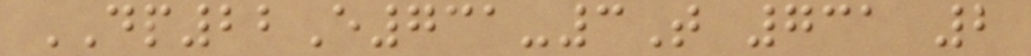DP22E731-3T 731 2
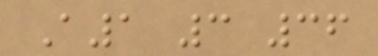A1 3 36
